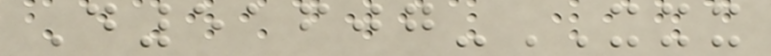D51607-XXX
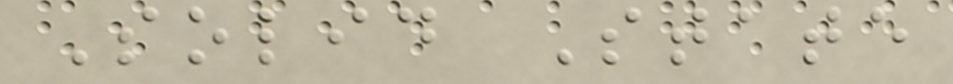Solid State
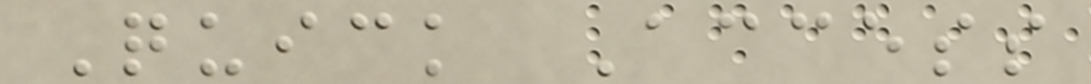Quick Access
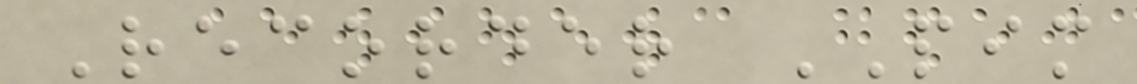Recorder PIM
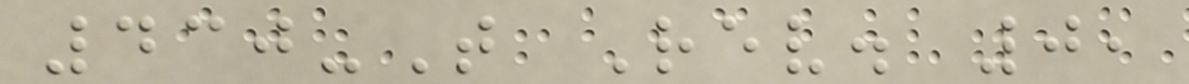430-T Rev. 0,
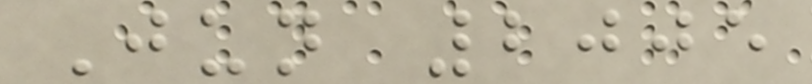Jun 2005
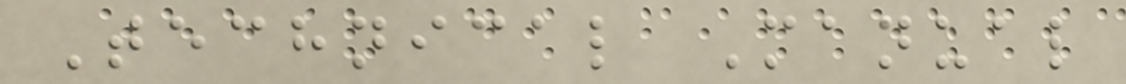Technical Manual
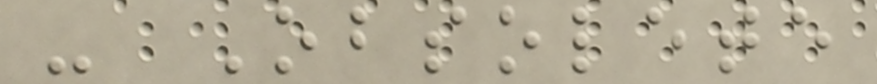- Obsolete
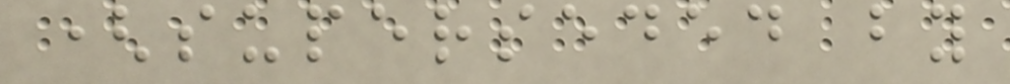(superseded by
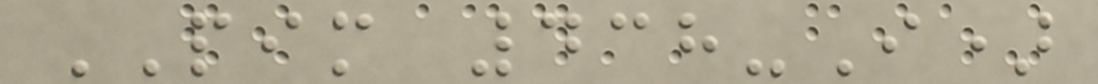PIM 438-I)
